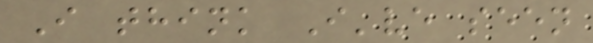I think I've seen
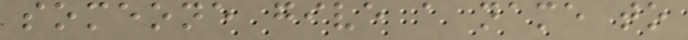someone give a name to
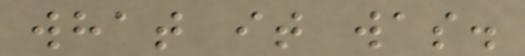what it was.
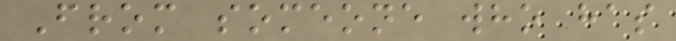From someone who has
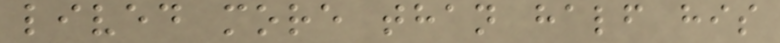lived more than half his
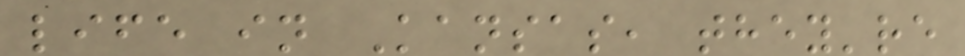life in Kansas, they're
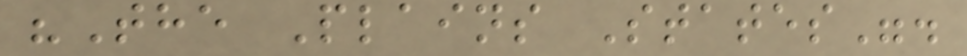"The Plains States".
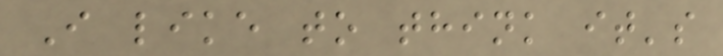I like to think it's
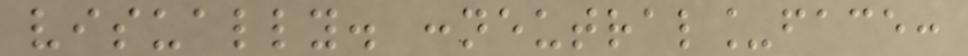visually. :neutral_face:
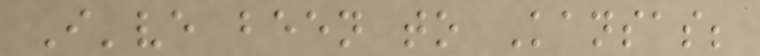I've been to Kansas;
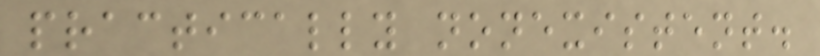practically nonexistent.
